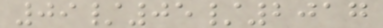09/05/2017
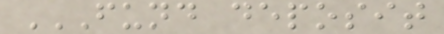FUND DEPOSIT
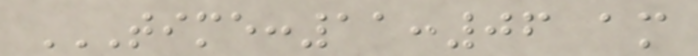TIME:11:06 AM
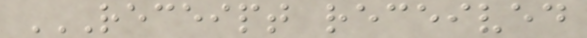RECEIPT RECEIVED
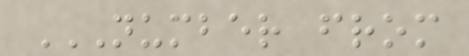NUMBER FROM
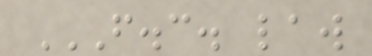F.C. LAW
